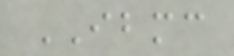IBMC
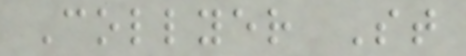Collyer St
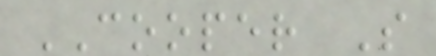COOPER S
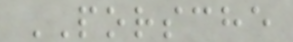PORSCHE
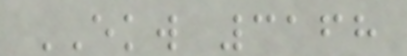EKW 3168
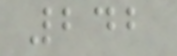242
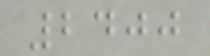2400
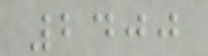2400
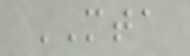MTA
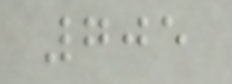705
